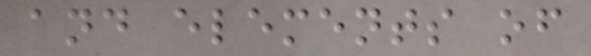and elements of
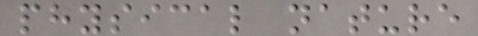physical nature
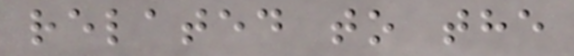related to the
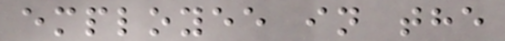employee in the
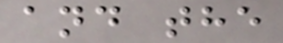and the
